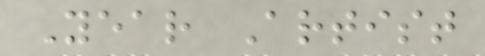Year Artist
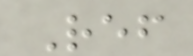Ref
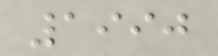1990
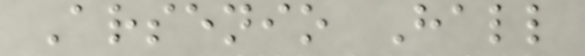Arsenio Hall
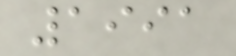1991
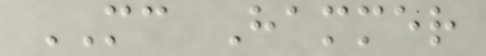MC Hammer
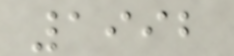1992
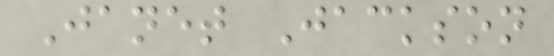Janet Jackson
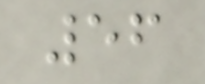56
